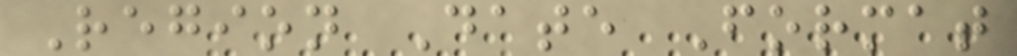Region Date Format
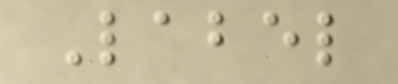Label
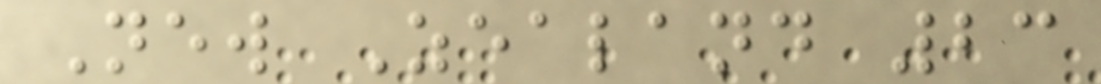New Zealand 23
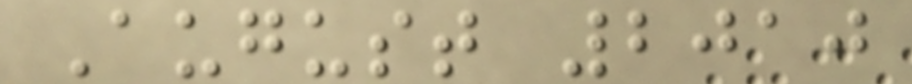August 2010
